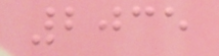2035
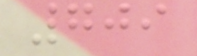709
